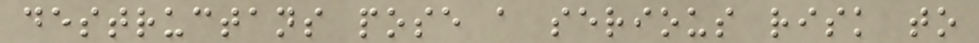destructans pose a serious risk to
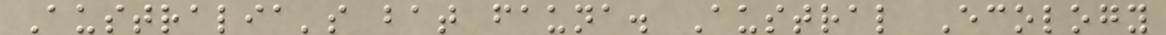Australia's bat fauna. Austral Ecology
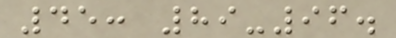45: 89-96.
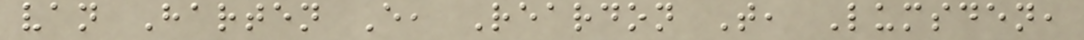van Harten E, Reardon T, Lumsden,
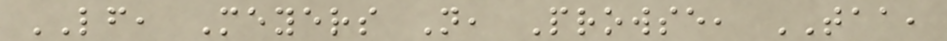LF, Meyers N, Prowse, TAA,
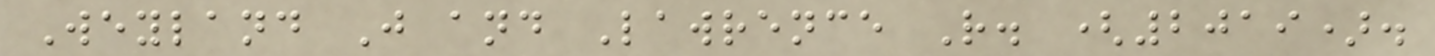Weyland J and Lawrence R. (2019).
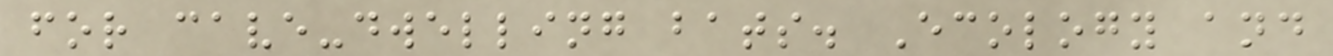for cave-dwelling bats. Ecology and
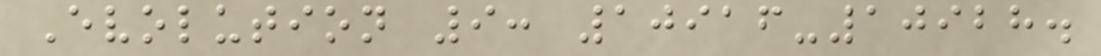Evolution 9: 10916-10928.
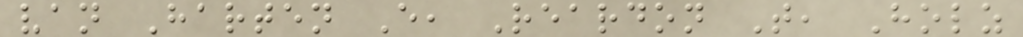van Harten E, Reardon T, Holz
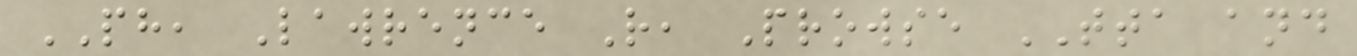PH, Lawrence R, Prowse TTA and
